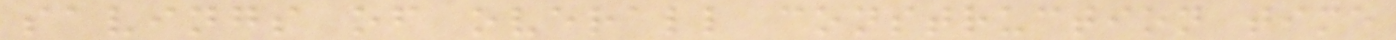savings of overall construction time
